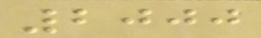2000
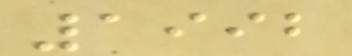1992
